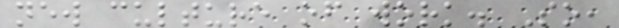new culture of work. So,
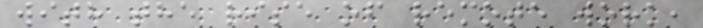with the rise of remote work,
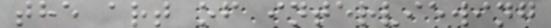the art of interviewing
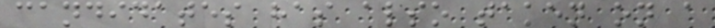candidates has also taken on a
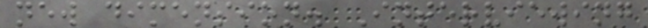new dimension. Interviewing
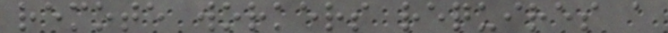remote workers requires a
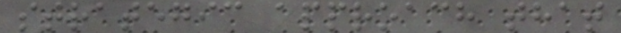strategic approach that
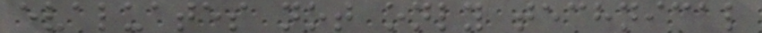evaluates not only technical
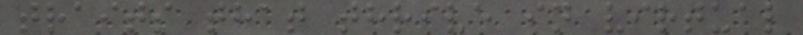traits that thrive in virtual
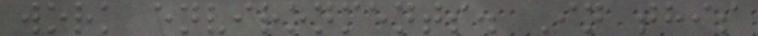work environments. In this
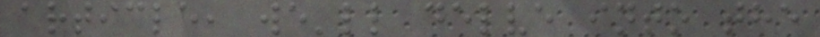article, we'll delve into the
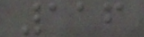116
